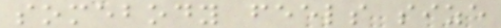somebody feels size
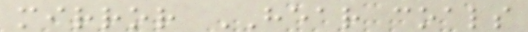mirror HEAR coals
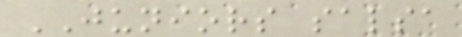JUNIORS salsa
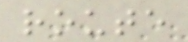route
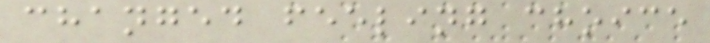changed feeling choice
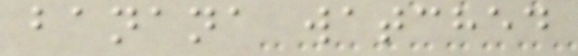banana watched
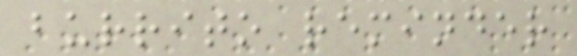burrito reminder
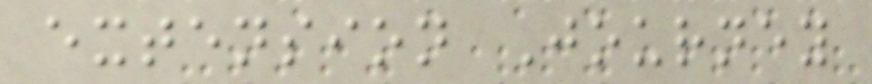extension Journey
